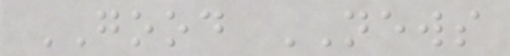GOOD NEWS
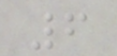6
